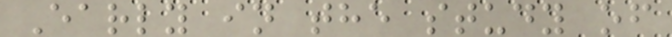Early in the study of
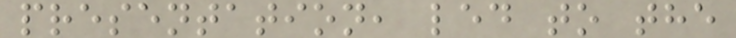presentation, led to the
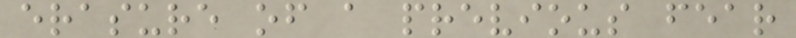erasure of a previous fear
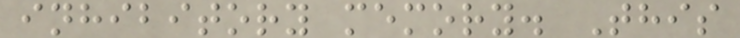inhibitory memory. This
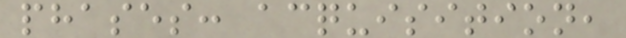phases: acquisition,
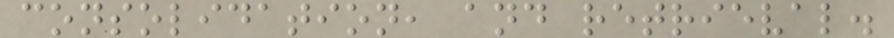consolidation, and retrieval.
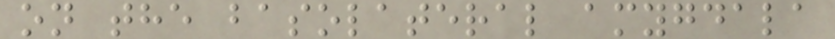on the basolateral amygdala
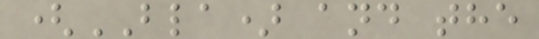(BLA) and the
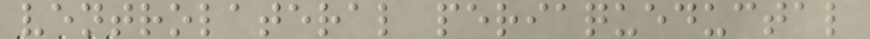ventrolateral periaqueductal
